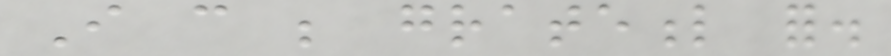I can be grateful for.
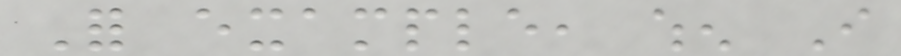For example, when I
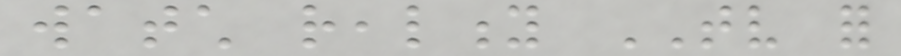watch reality TV for
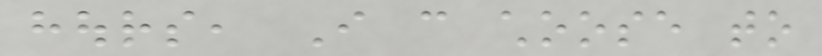hours, I can choose to
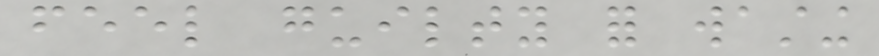feel guilty for wasting
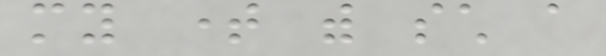my time with such a
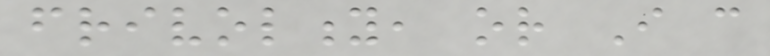frivolity, or I can
